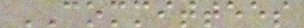COMMITTEES
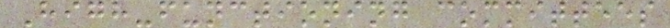High-functioning committees
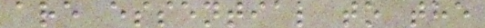are essential to the
